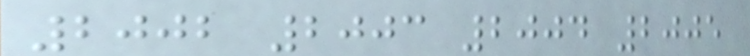2002 2003 2004 2005
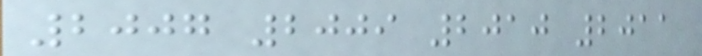2007 2009 2010 2011
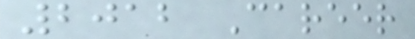2012 Career
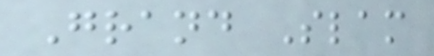Grand Slam
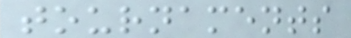tournaments
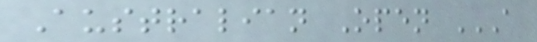Australian Open A
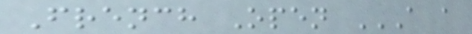French Open A A
